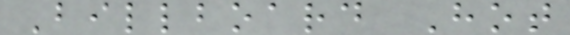Billboard Hot
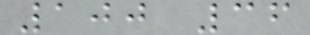100 36
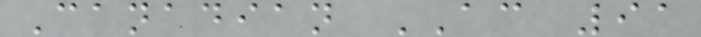Canadian AC 91
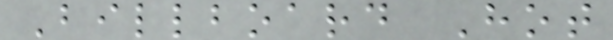Billboard Hot
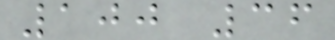100 36
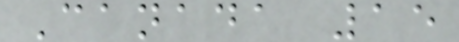Canada 15
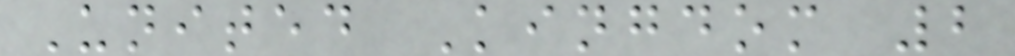United Kingdom 2
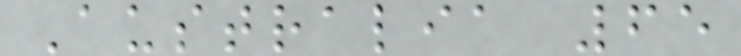Australia 65
